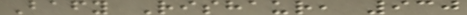Bafy Rishaur, 930
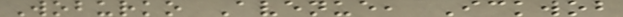Woburko Avenue, Ickwob
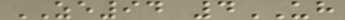ZE94 4UH
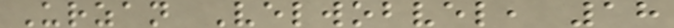Urzan Velwobvel, 18
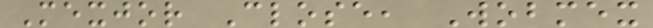Mexjor Close, Wobmex
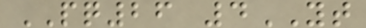PQ26 4YT
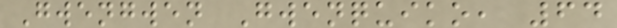Gwengwen Gwenquiko, 64
